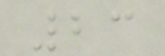23
